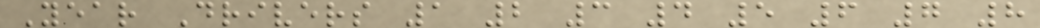Year Drivers 1 2 3 4 5 6 7 8
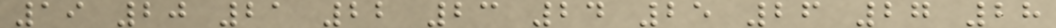19 20 21 22 23 24 25 26 27 28
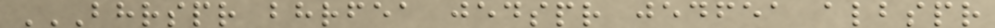BHRSPR BHRFEA JEDSPR JEDFEA ALBSPR
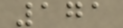171
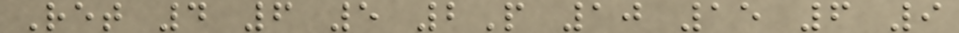Ret 4 6 5 2P 10 15 6 9
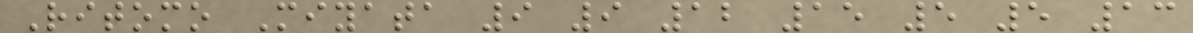Ritomo Miyata 9 9 12 15 5 5 13
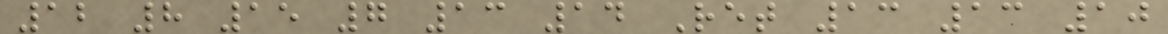12 8 15 7 13 14 Ret 13 13 10
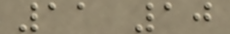11 10
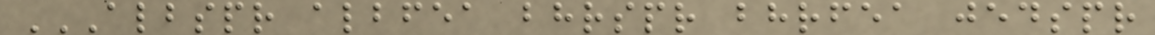ALBSPR ALBFEA BHRSPR BHRFEA JEDSPR
